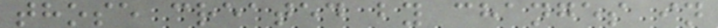those created by changes in
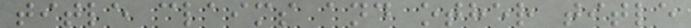title claims and other title
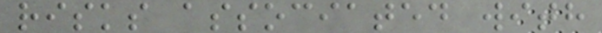risks associated with
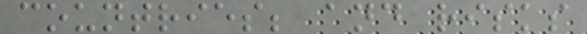countries; and risks
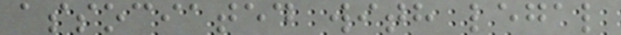associated with legal
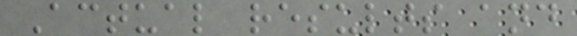Actual results and
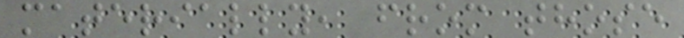materially, from those
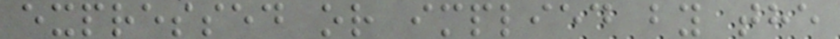expressed or implied by the
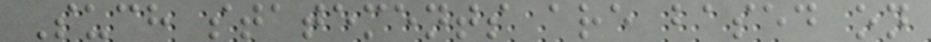Such statements are based on
